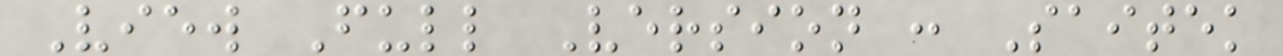View Full Version : Saitek
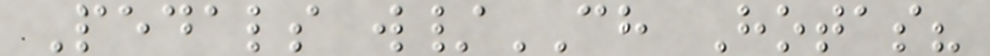Pedals w/CH Hotas?
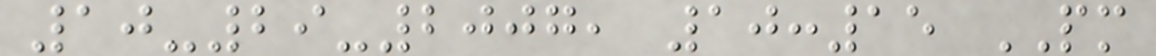10-29-2007, 10:15 PM
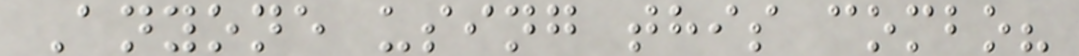Anyone using this combo?
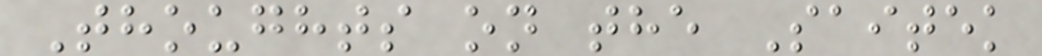Thoughts on the Saitek
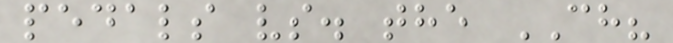pedals vs. the CH?
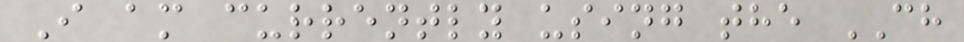I am currently using the CH
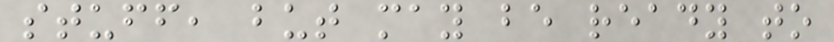stuff, but may be ready to
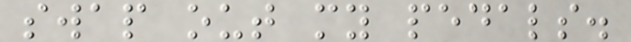swap out my pedals.
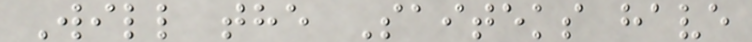Will the Saiteks have
